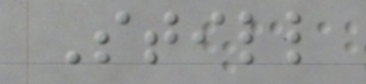Still
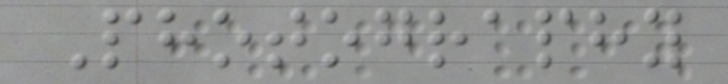Photography
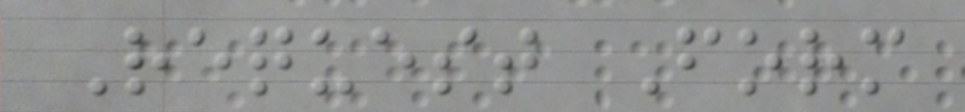Request Form
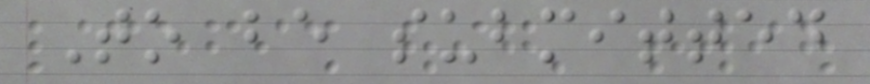To be submitted
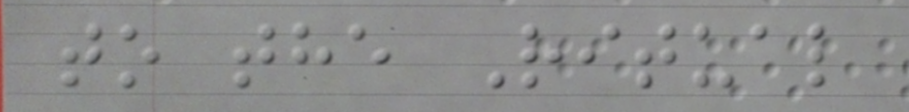to the Ritual
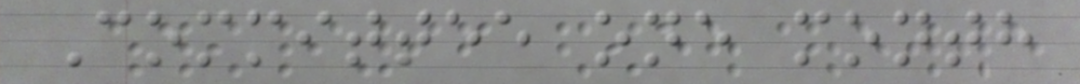Committee one month
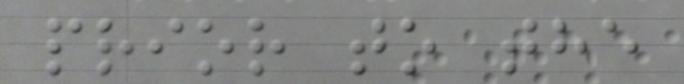prior to the
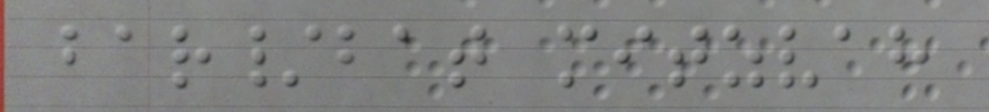bar/bat mitzvah
